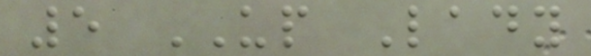5 UP Lady
